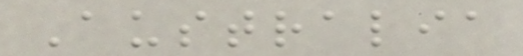Australia
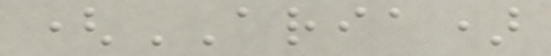(ARIA)
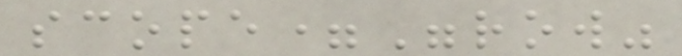scope="row"
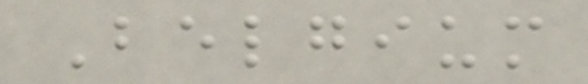Belgium
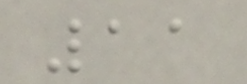11
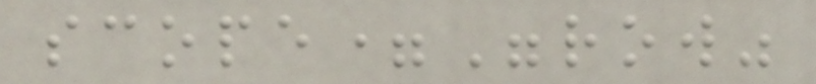scope="row"
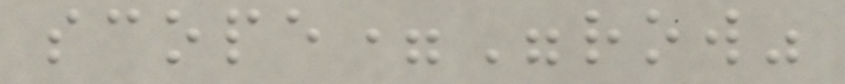scope="row"
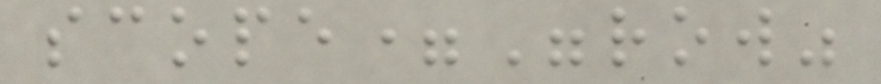scope="row"
